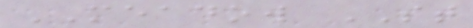MEADOW ST
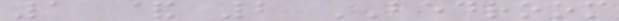1 & 2 BEDROOM
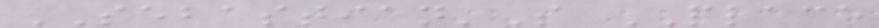SEBASTIAN'S PLACE
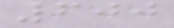600
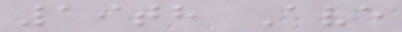19th Ave
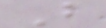B
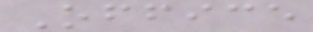Office
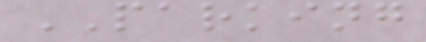PARKING
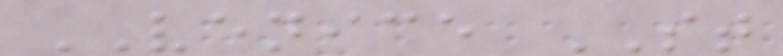VENICE ST
